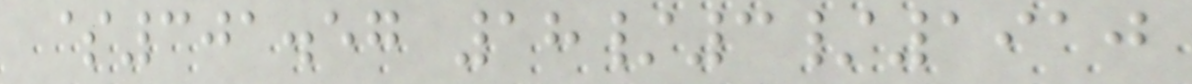$301.57 18/3/1910
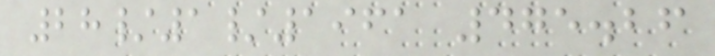28/1/1961 475.26
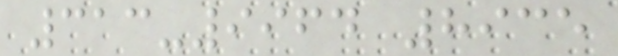313-9964 8935
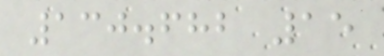130.682 15
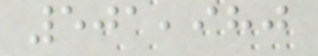501,980
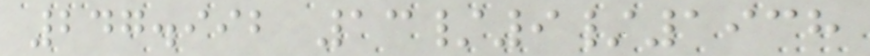247.992 13/9/1938
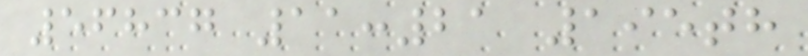56837 11:21 195th
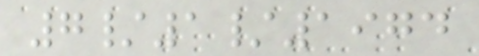7/1/1974
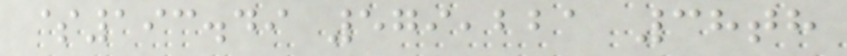$193.49 579,221 38th
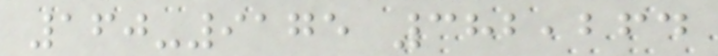160-9175 382,264
